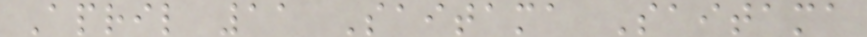April 11 Saitama Saitama
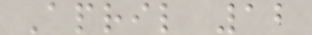April 12
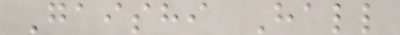Gaishi Hall
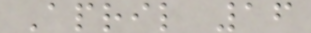April 16
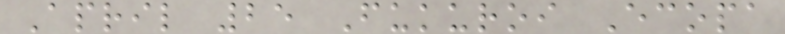April 25 Fukuroi Ecopa
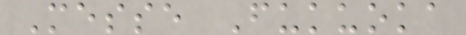Messe Fukuoka
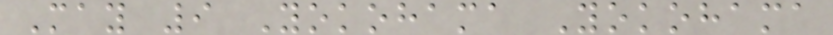May 9 Yokohama Yokohama
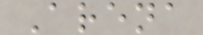Arena
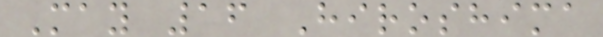May 16 Hiroshima
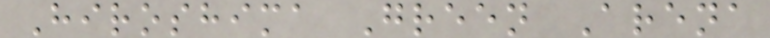Hiroshima Green Arena
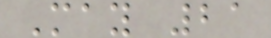May 21
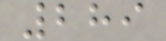289
